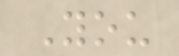You
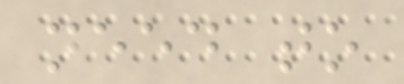need to
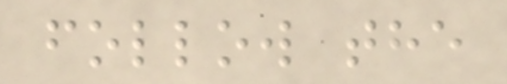follow the
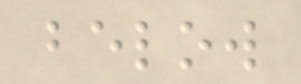below
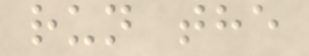run the
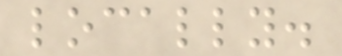locally.
